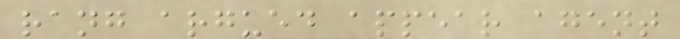rang argued appear agent
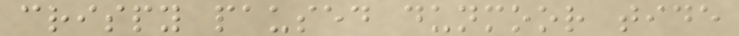crispy paused dunmoor tide
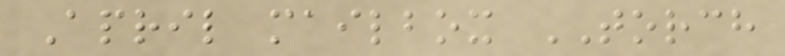April mailbox TORCH
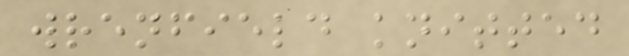wrenfield knitted
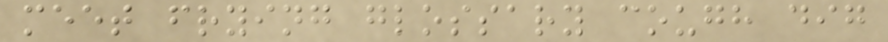meet frying glossary cough dig
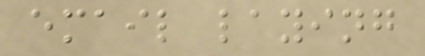email laying
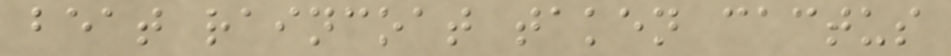beat raincoat taken cactus
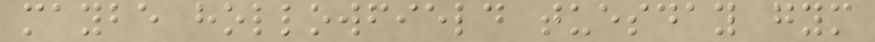maybe hollowfield tuesday gym
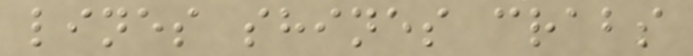lines shines crabs
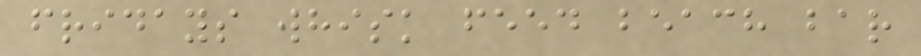fridays whisk feed beach bar
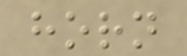horn
